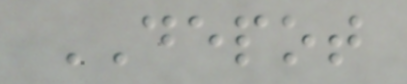DEPOT
